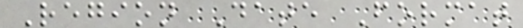Region Date Format
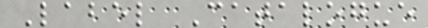Label Catalogue
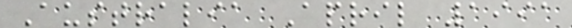Australia April 1991
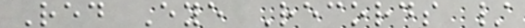Red Eye Records /
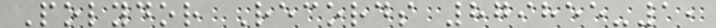Polydor Records 879855-1,
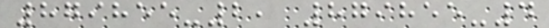879855-2, 879855-4
